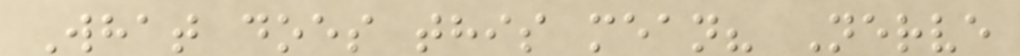What does this mean? Nerve
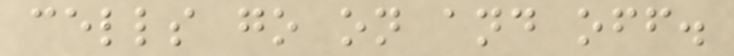cells go on and off.
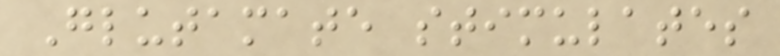Glutamate stimulates
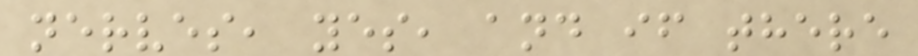nerves, yes, and if there
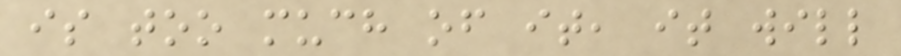is too much of it, it will
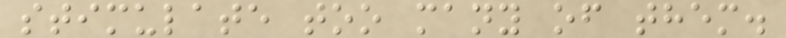stimulate too many of them.
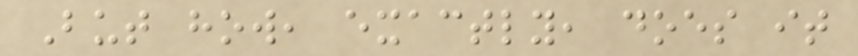But how, exactly, does it
